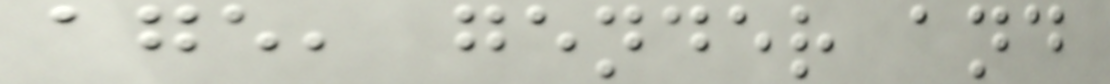age, gender and
